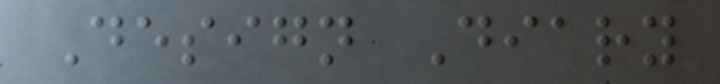Design Diary
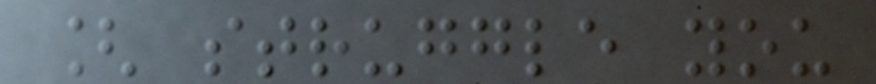[ struggle you
